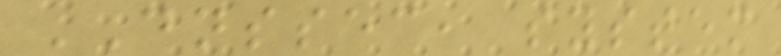DNSSEC, system
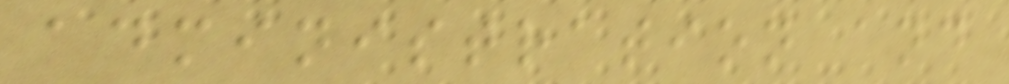administration and
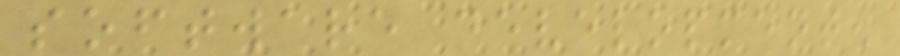software development.
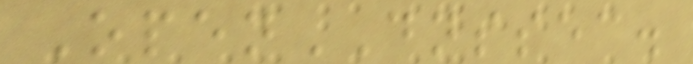OpenDNSSEC.
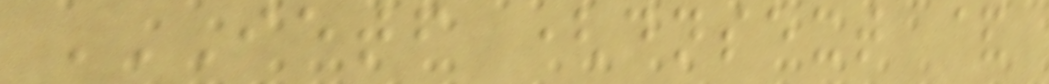IETF (DNSEXT &
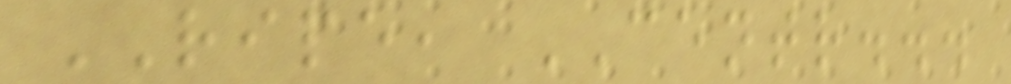RIPE, CENTR...
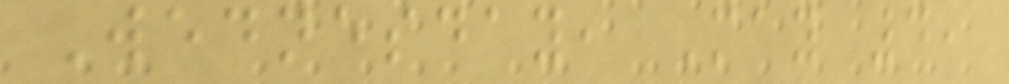Wednesday, May 4,
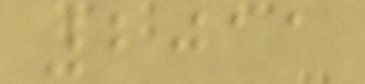2011
